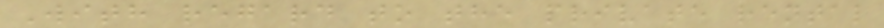With regard to the private rental
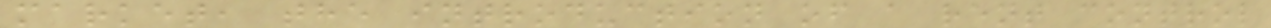market, the introduction of a rent control
